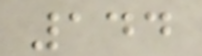144
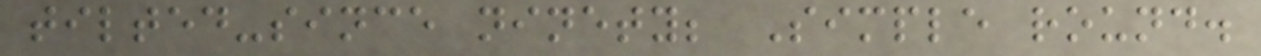tilted-since ninety; Simple round.
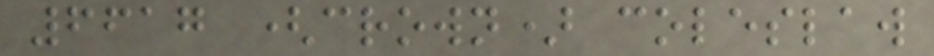6617 (crown) coleslaw
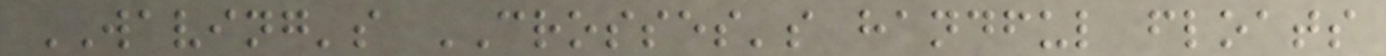WAVING's CROSSES's handful floats
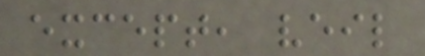except, veil
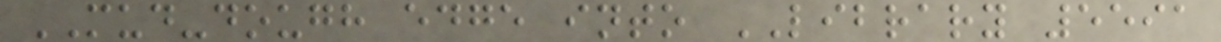MUD-dough edge into LIBRARY 5591
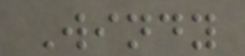Windy
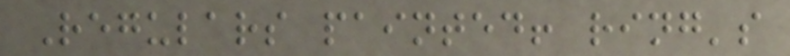Regulars painted! ring's
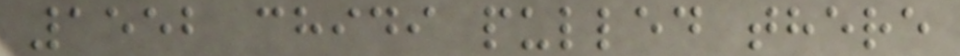1552 chidi pulled there
